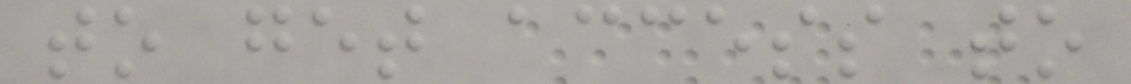to get access to
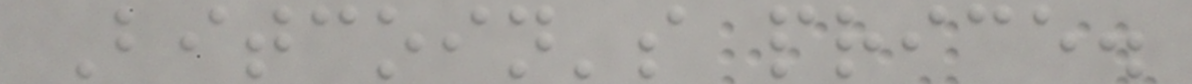Bitcoin's price.
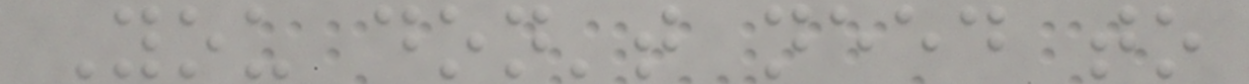You don't need to
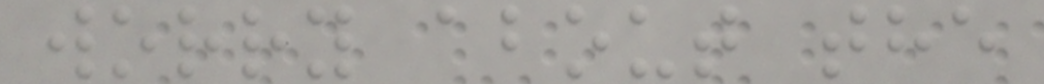worry about the
